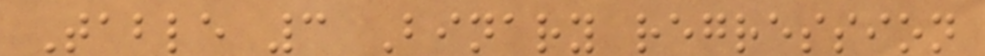Table 3 Binary regression
